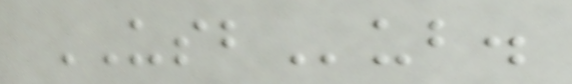USBub.
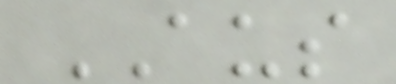AUS
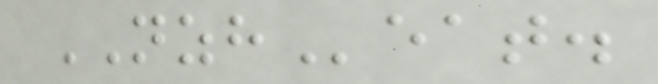NZHeat.
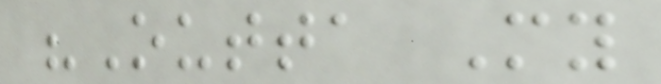"Outta My
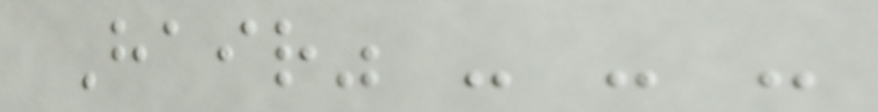Hair" - - -
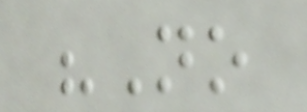"No
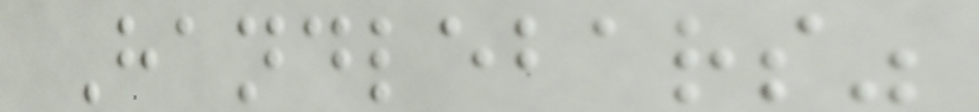Handlebars"
